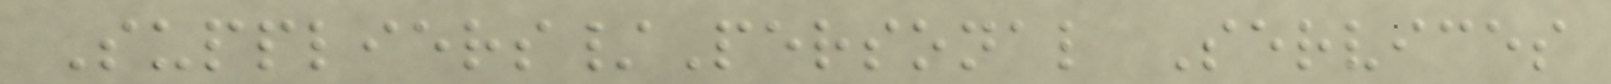Suppliers/Personal Services
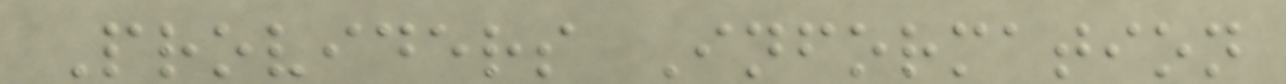Providers Information
